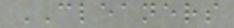CLEANERS
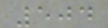504
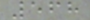568
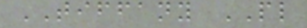TIFFANY PL
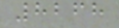8268
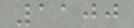1100
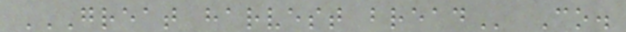GREAT HARVEST BREAD Co.
